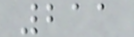211
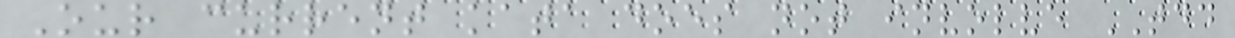Our current kata does not involve TDD
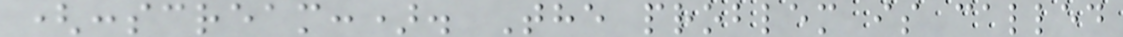(:scream:). The problem is called
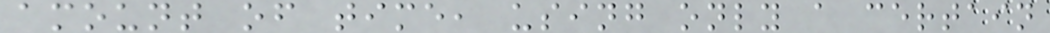amount of time, using only a certain
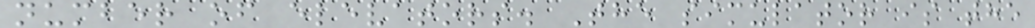number of elevators. The simulator is the
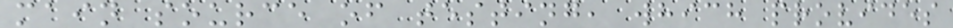main source of testing, which provides
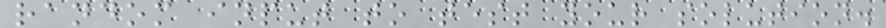random input to test your solution.
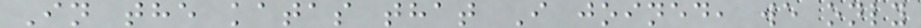In the katas that I joined, we only
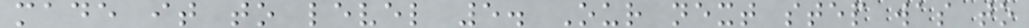made it to level 5. Our next step was to
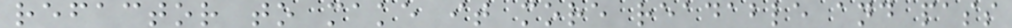refactor to make it more readable and pass
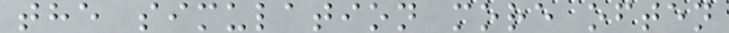the simulation more often
